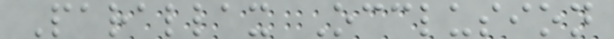Parallax Occlusion
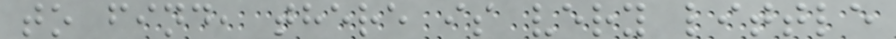to find, there is very little
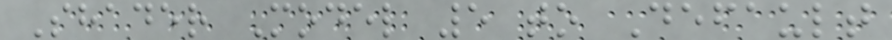Shader Model 5 to Default
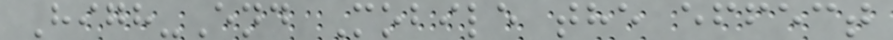High-End Mobile the effect
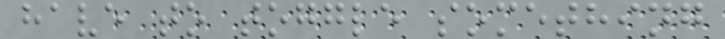have to toggle something
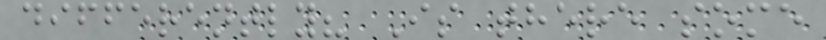differently? Is there some
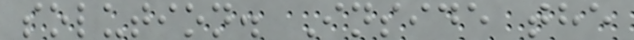solution. Inside the
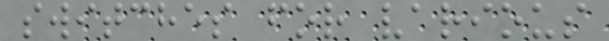switches for various
